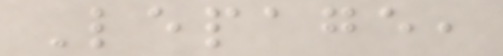Lepage,
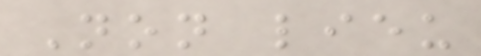Non lieu
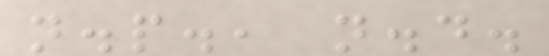n.p., n.d.
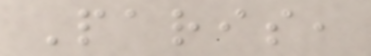Paris,
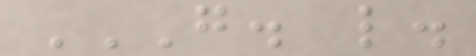G. L.
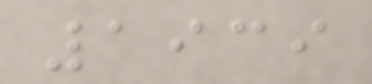1939
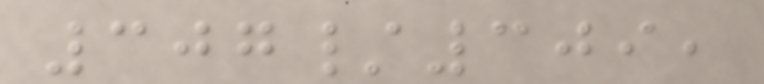307/309,
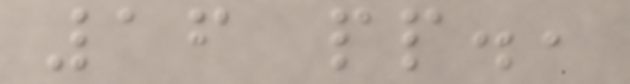16 pp.,
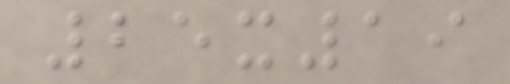25x19
